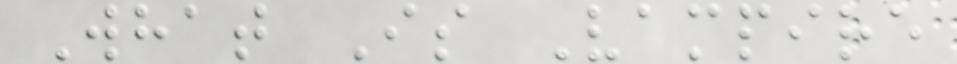What Is Vampire
